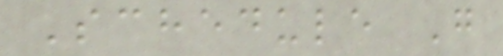Schedule G
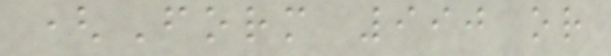(Form 990 or
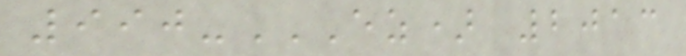990-EZ) 2013
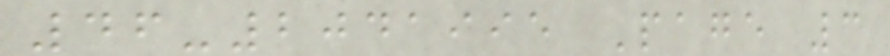46-2041995 Page 3
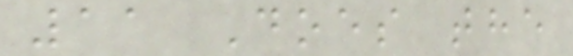11 Does the
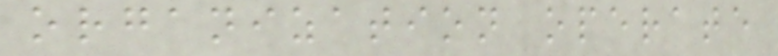organization operate
